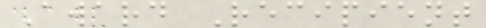Award Recipient
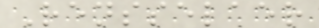Rensselaer
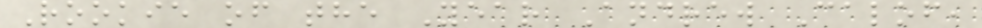Rookie of the Year Andrew Calof,
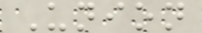Union
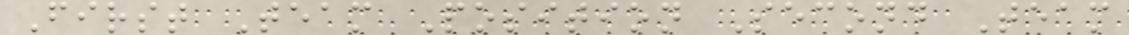First Team Position Second Team
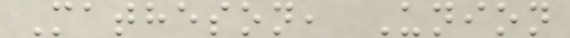Matheson, Union
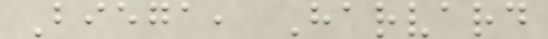Biega, Harvard
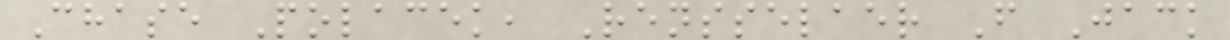Chase Polacek, Rensselaer F Jack
